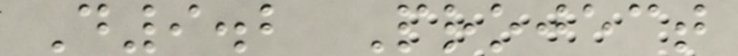D9.2 Project
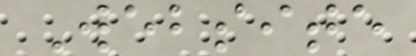Website
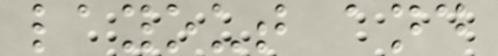layout and
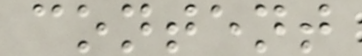content
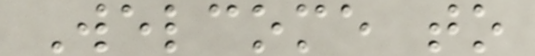Welcome to
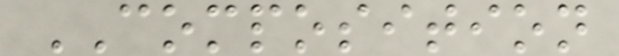COMPOSITION
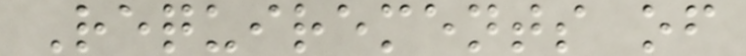Requirements of
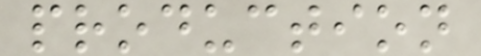production
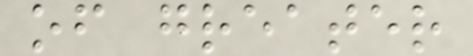of greater
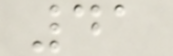41
